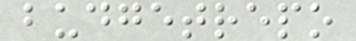budgetrepo
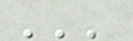'''
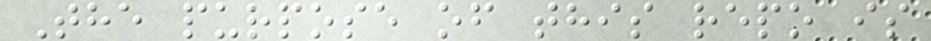The purpose of this repo is
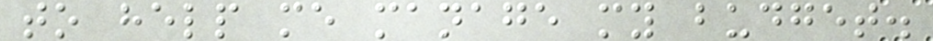to help me manage my budget.
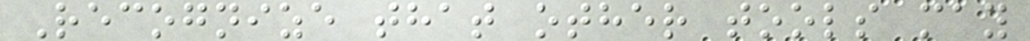Recognize that other tools may
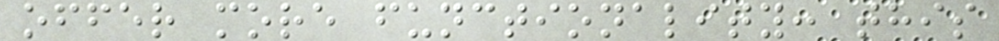offer more functionality: this
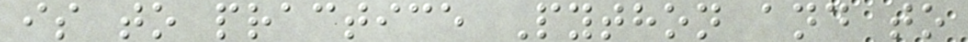is to practice Python and to
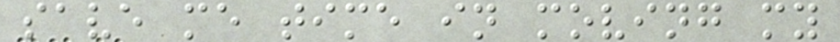save me time in moving my
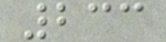233
